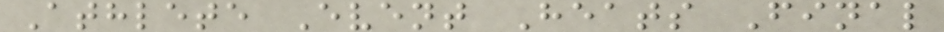Athlete Event Heats Final
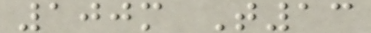100m T13
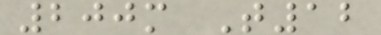200m T12
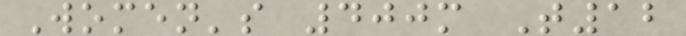Women's 400m T12
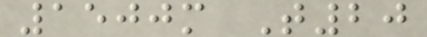1500m T20
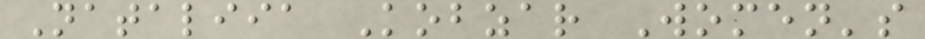Nataliia Kobzar Women's
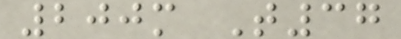200m T37
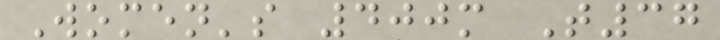Women's 400m T37
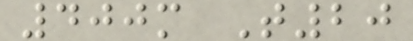400m T20
